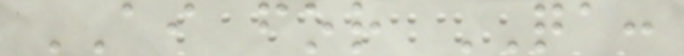AI for QA:
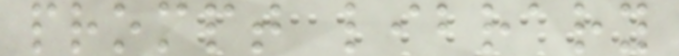prompt library
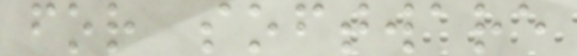for software
